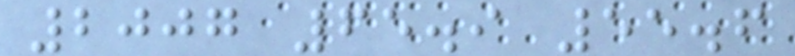2007 65.9 55.6
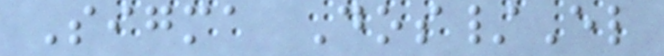Sigma Dos/El
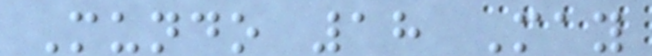Mundo 18 May
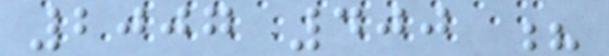2007 400 ?
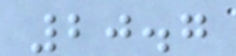20.7
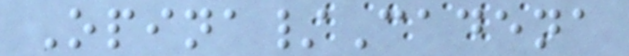Opina/Cadena
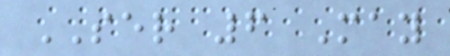SER 6 May
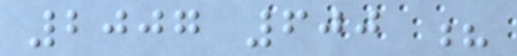2007 600 ?
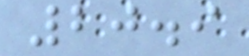20.9
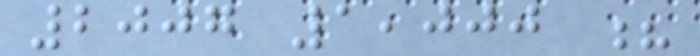2007 1,000 ?
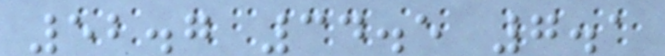52.7 34.5 7.1
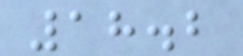18.2
